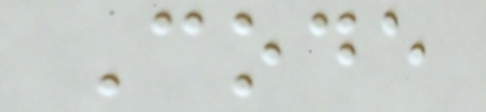Code
